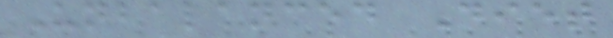Unbalanced Diet
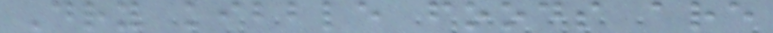Dry kibble foods are
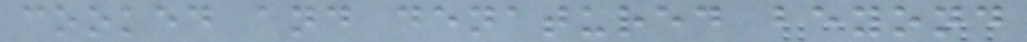cooked and denatured beyond
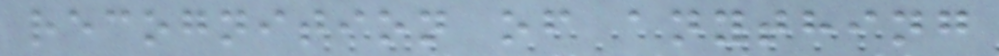recognition of anything
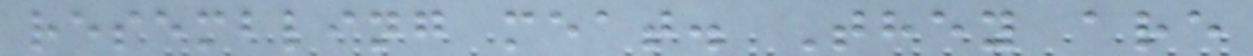resembling meat. They are
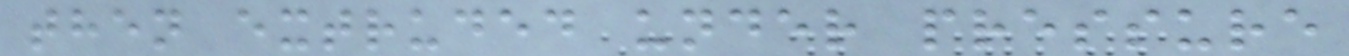then extruded under pressure
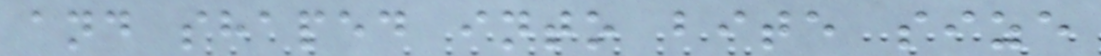and shaped into bite size
